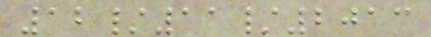12/11/2013
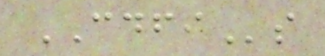CDFIs
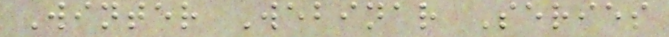Winter Webinar Series
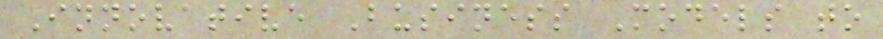Innovative Business Models to
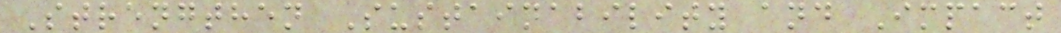Strengthen Sustainability and Impact
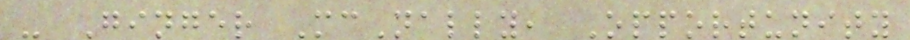- Ginger McNally, Opportunity
